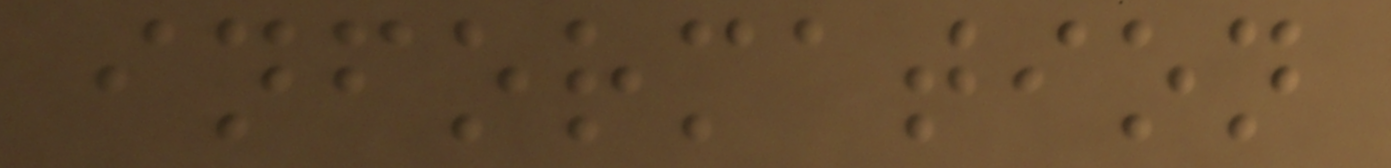information
